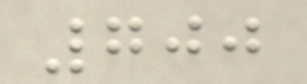700
